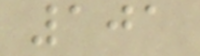101
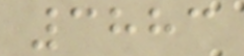3883
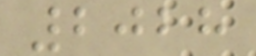2028
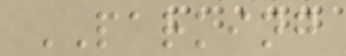PARKING
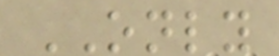ONLY
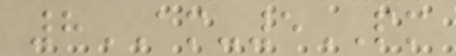8AM-5PM
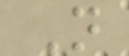N
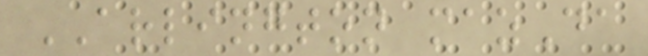ARLINGTON mazDa
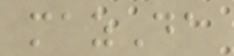mazDa
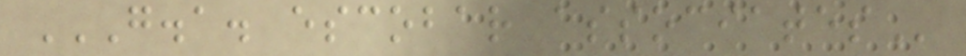G.A. ESCOBAR ASSOCIATES
